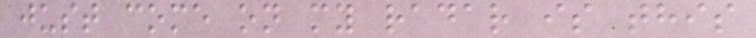just come on my radar is this
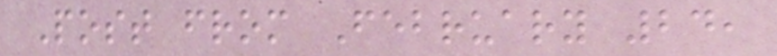Post from February 24,
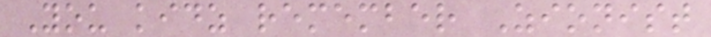You kidz remember Zionist
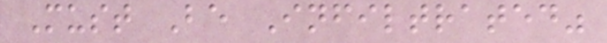Must Be Infiltrated"
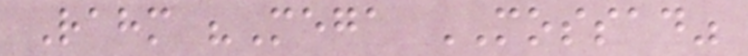Rahm "Mega MOSSAD"
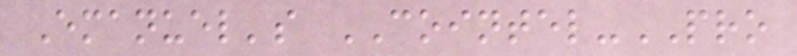Emanuel's COINTEL-PRO
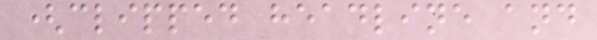(clipped headline and
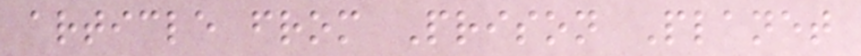article from Prison Planet
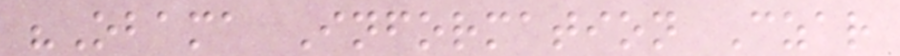"Obama Information Czar
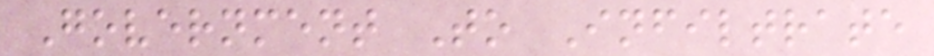Government To Infiltrate
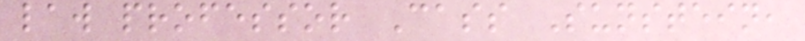law professor Cass Sunstein,
